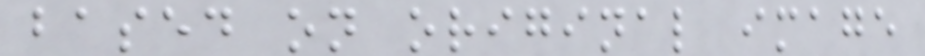based on original image
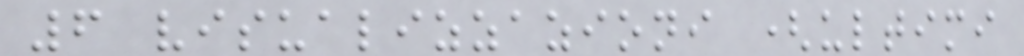6 visualizzazioni (ultimi
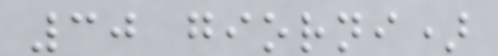30 giorni)
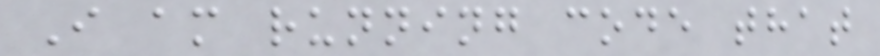I am running code that
